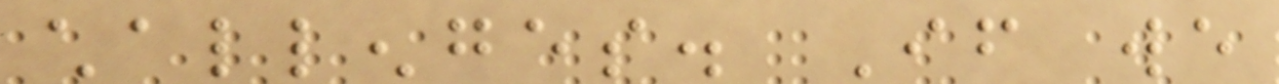challenges. If we
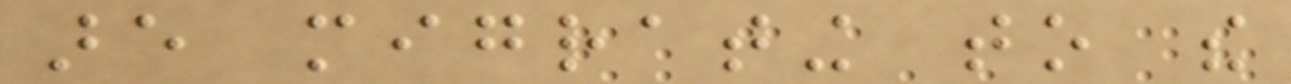are migrating to the
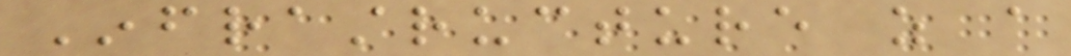Infrastructure as a
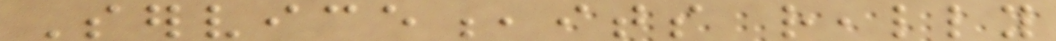Service,its really
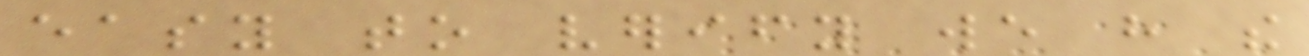easy to verify we have the
